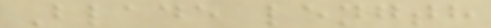Blade length
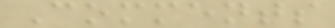Comments
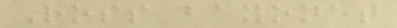Ross bayonet
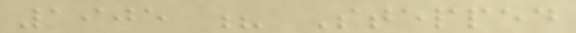1905 ? Stepped
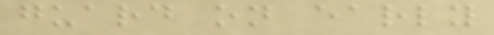guard on early
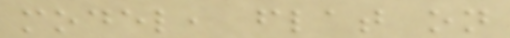model, flat on
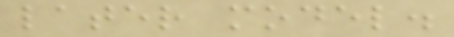later model.
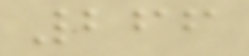266
